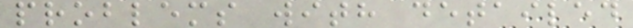problems with detailed
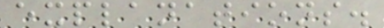explanations.
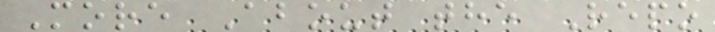More About the Repo
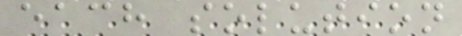each solution
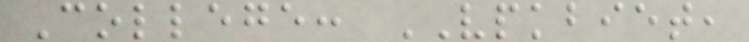College: VPKBIET,
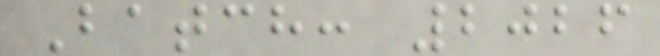Batch: 2026
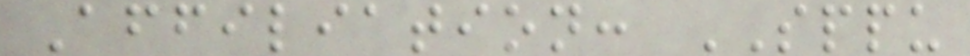Affiliation: SPPU
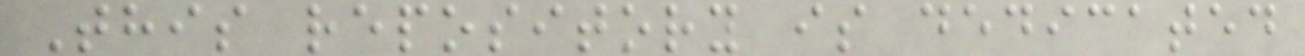This repository is dedicated
